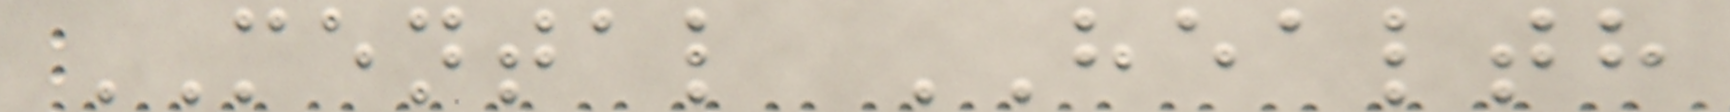MENTAL HEALTH
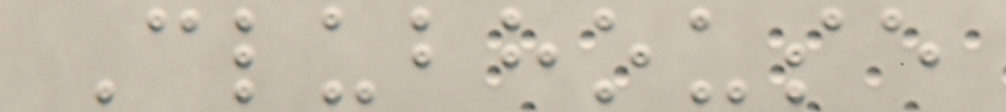Clubhouse
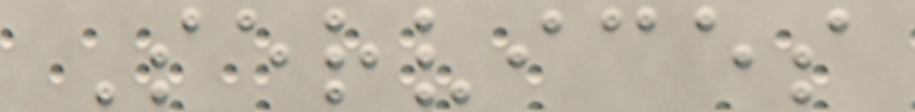Services
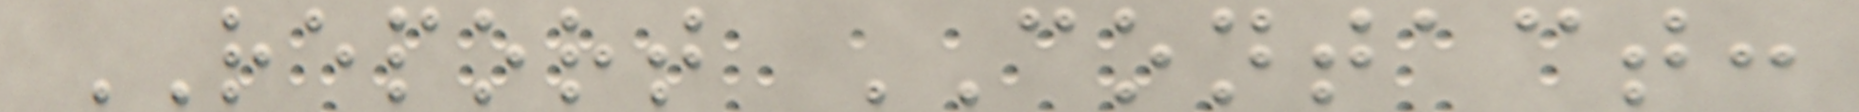REPORT CONTACT:
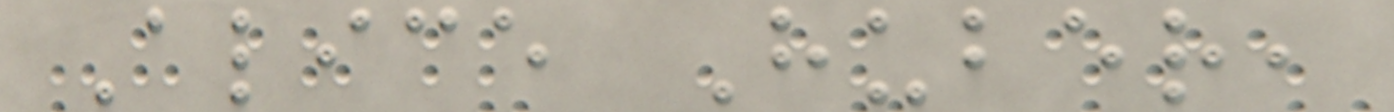Alice Huber,
